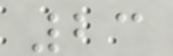23
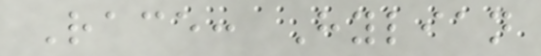Race: Hylian
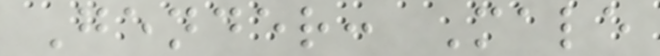Gender: Male
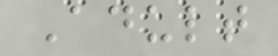Adult
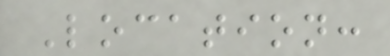Location:
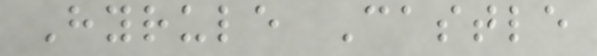Hyrule Castle
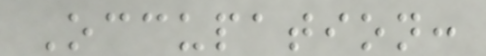Occupation:
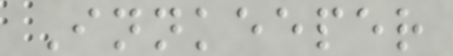Innkeeper
